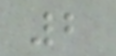2
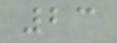23
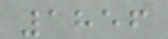1856
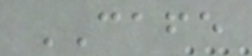CAFE
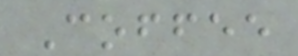Coffee
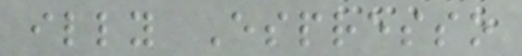illy Espresso
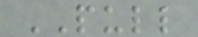PULL
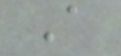A
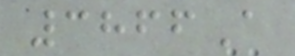3866A
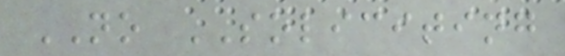NO SOLICITING
